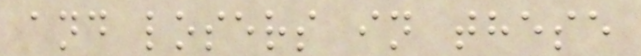and losers in these
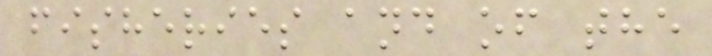fisheries and of the
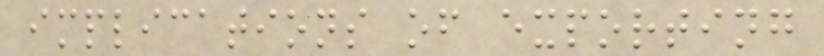implications of exporting
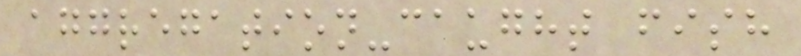aggregation-caught fish
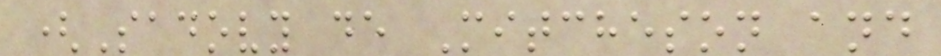(Sadovy de Mitcheson and
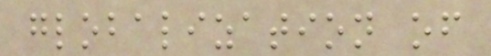globalization of
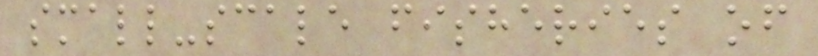small-scale fisheries of
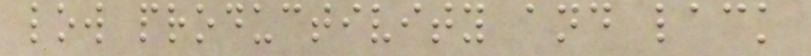low productivity and lack
